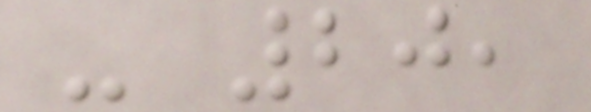- 20,
